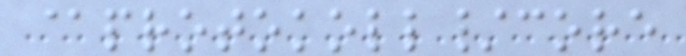@protokoll/core
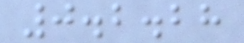0.2.28
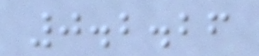0.2.26
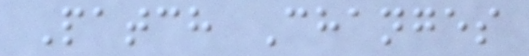Patch Changes
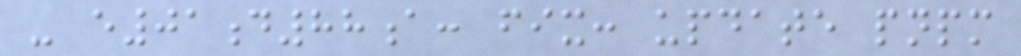- e01d88a: fix: update pnpm
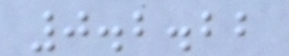0.2.22
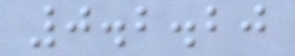0.2.20
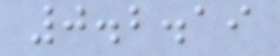0.2.19
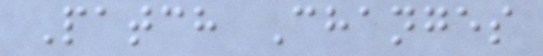Patch Changes
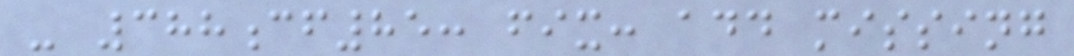- 388cf85: fix: add missing
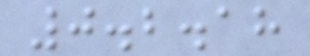0.2.18
